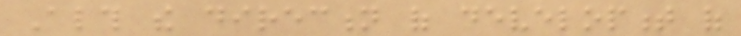Although the direction of development of
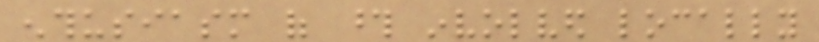enthusiasm of those involved locally
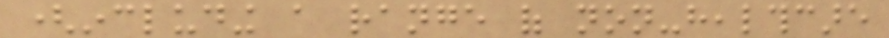(including a range of non-healthcare
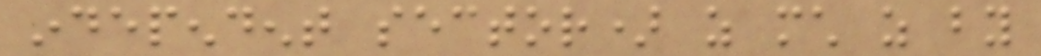independent sector) as much as by
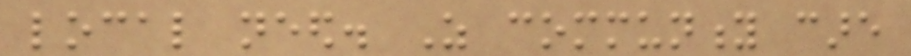local need. As community care
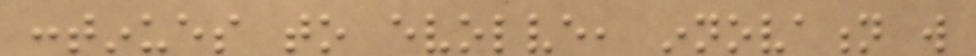continues to evolve, innovation will
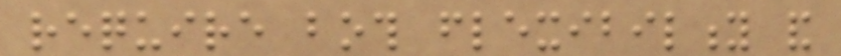require both flexibility and
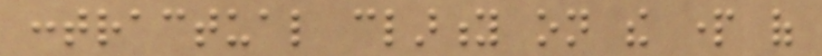contractual clarity on the part of
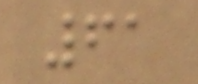61
